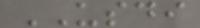USDI
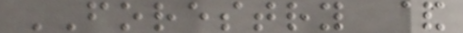FORESTRY &
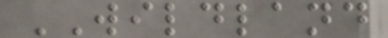WILDLAND
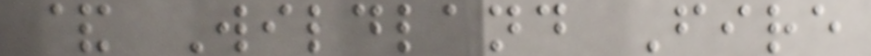& Wildland Fire
